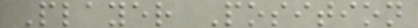Player Position
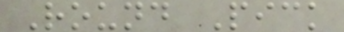Round Pick
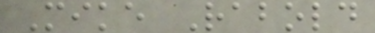Mike Rabold
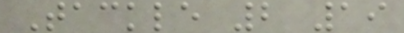Tackle 2 19
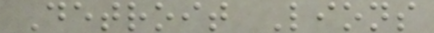Detroit Lions
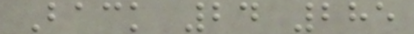Back 24 285
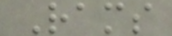Rams
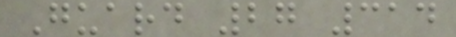Guard 27 314
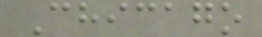Chicago
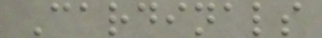Cardinals
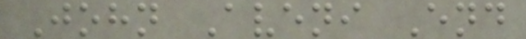John Aveni End
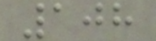108
